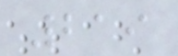219
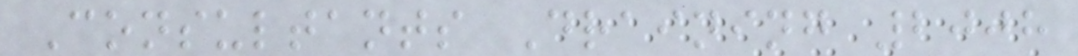Consultants Draining 2008
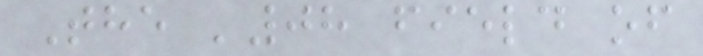The '08 field of
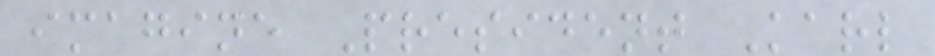imagine President Karl
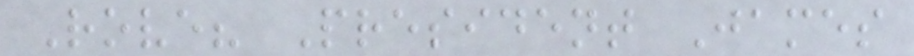Rove? President James
